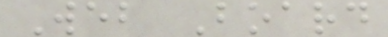Web Board
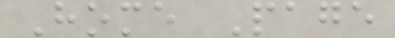Home Page
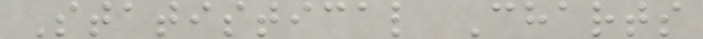Statistical Charts
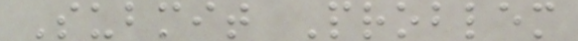Submit Problem
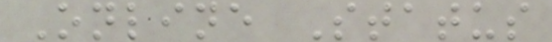Online Status
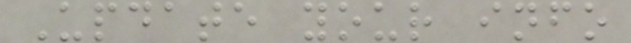Update your info
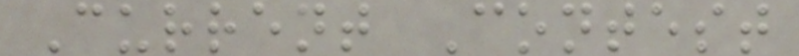Current Contest
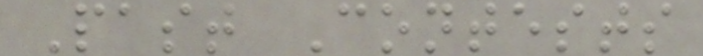Past Contests
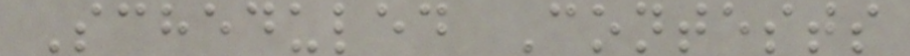Scheduled Contests
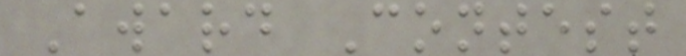Award Contest
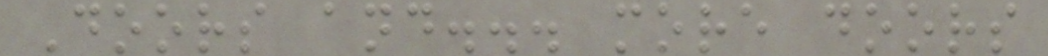Doors and... more doors
